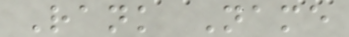Rank Name
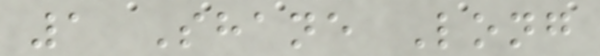1 Shane Long
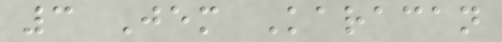3 Jem Karacan
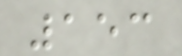153
